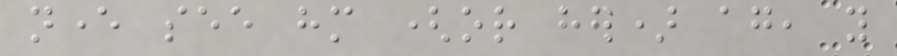never see him (or her) again, you
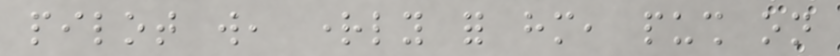pilot will, rightly for him, push on
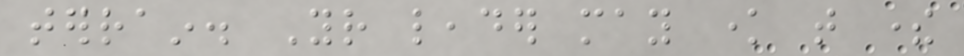terrain. Your leader may know that there
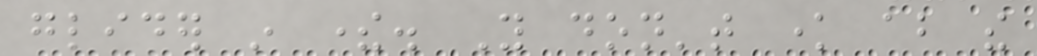glider in there. You don't know about the
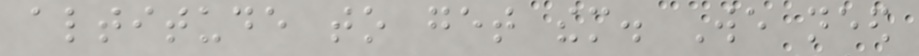altitude to get them. We need
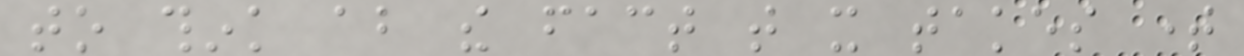to think about the fact that it takes time
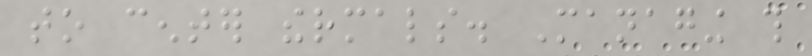to center thermals. Managing this
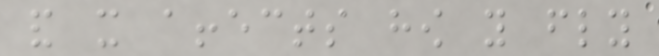and it affects how you fly
